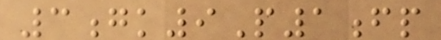3gk9P1fp
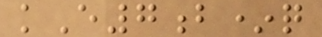kE7b*q
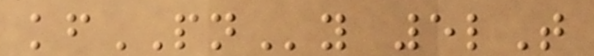kfPNy 5lT
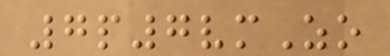7p7vmZo
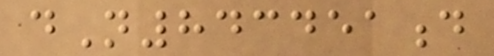dN843451d
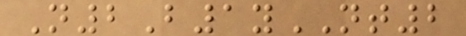N2B1yNT2
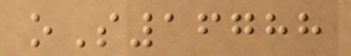oS16788
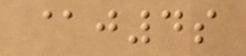@j4s
